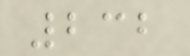232
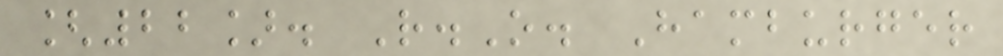[22]. R.O. Hamburger
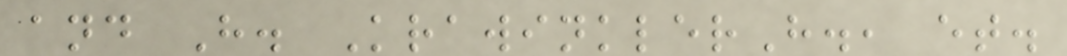and H. KrawinklerH., et.
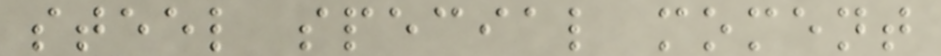steel special moment
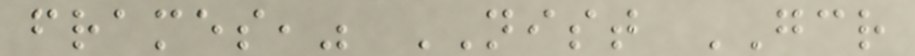frames," NIST GCR
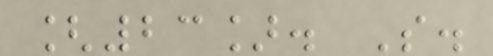[23]. S.
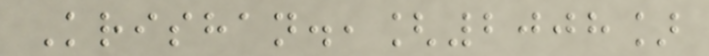Krishan.,[2008]
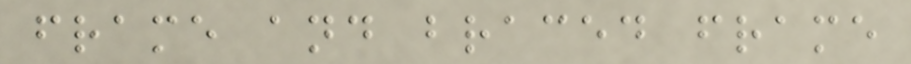frame and braced frame
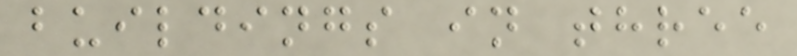buildings in three
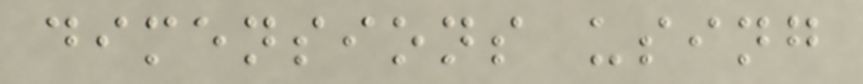dimensions using
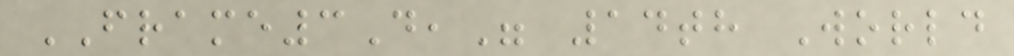FRAME3D," 14th World
